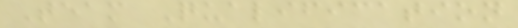Team Qualification
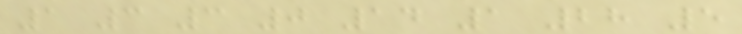1 3 3 0 14 1 28 5
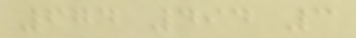674 494 3
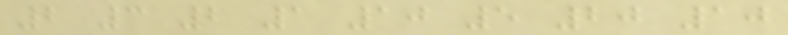2 3 2 1 10 5 20 10
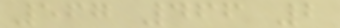567 466 2
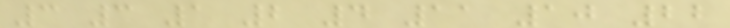3 3 1 2 4 11 10 22
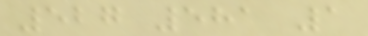527 581 1
